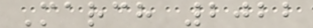March 2022
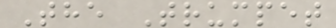The Trumpet
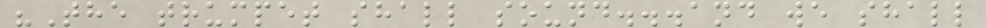"The trumpet shall sound...and we shall
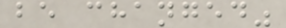be changed"
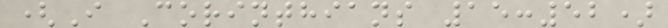(I Corinthians 15:52)
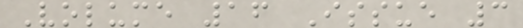Volume 16 Issue 3
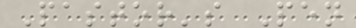Pastor's Pen
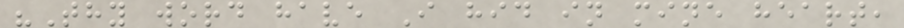"Thy word have I hid in mine heart,
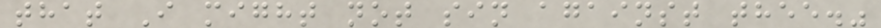that I might not sin against thee."
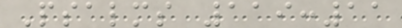Psalms 119:11
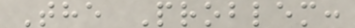The Problem:
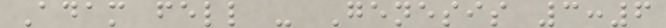Adam fell - Genesis 3:6
